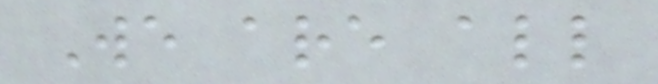We are all
